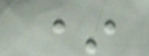*
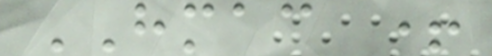HMAC +
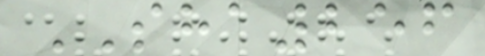SHA256
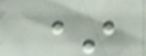*
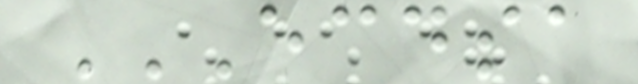ECDSA
